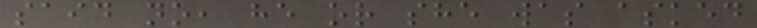said no, he or she was asked
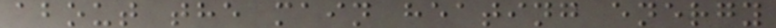about the main heating energy
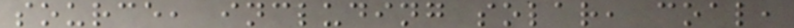source, including solar, coal,
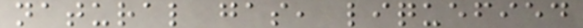natural gas, liquefied
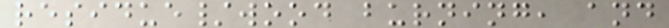residue/wood burning, and
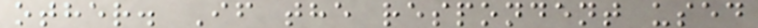other. If the respondent used
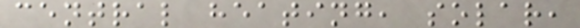central heating, solar,
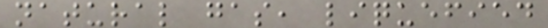natural gas, liquefied
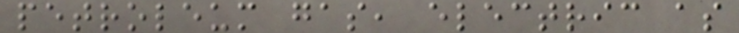petroleum gas, electric as
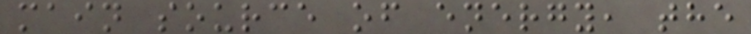main source of energy, the
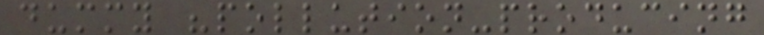dummy "pollution-producing
